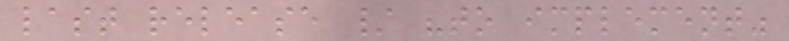last release / "to implement"
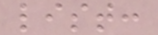list:
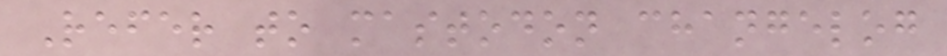Refer to mastodon changelog
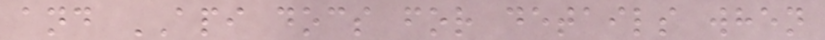and API docs for details when
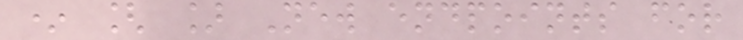* [ ] New endpoints for
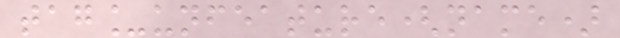tag_unfeature(name)
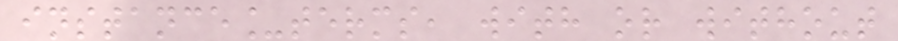instance_terms, with or without
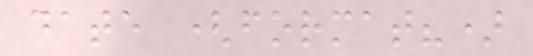date (format?)
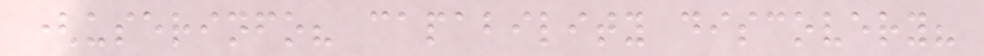(userinfo? capability discovery?
